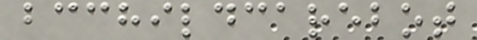bcchildcarebot
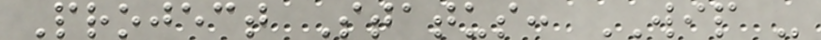Project Status: WIP -
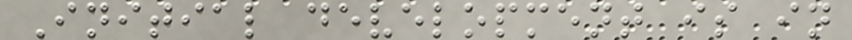Initial development is in
